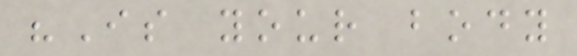"Is your body
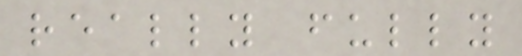really fully
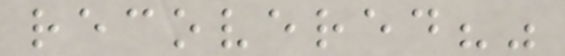recovered?"
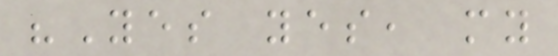"Yes yes, my
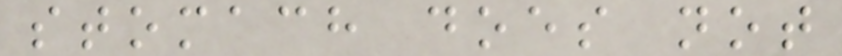stomach does not
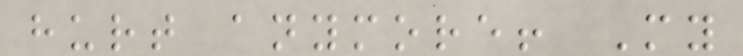hurt anymore! My
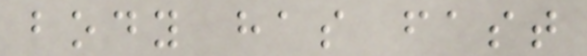body has fast
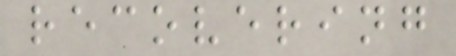recovering
